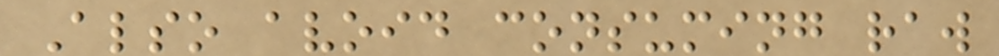Also avoid consuming raw
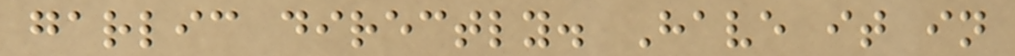garlic directly. Have it in
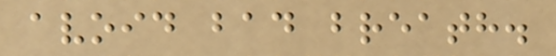avoid bad breath.
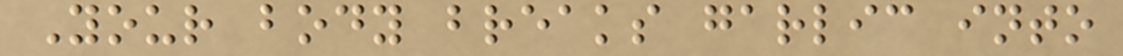Your body breaks garlic into
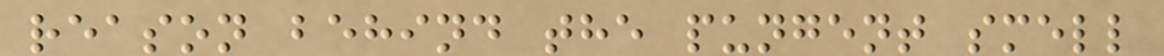reason behind the pungent smell
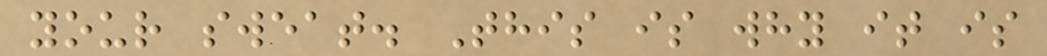your sweat. This is why it is
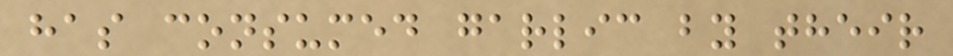has consumed garlic by their
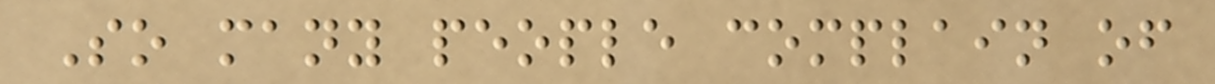So many people complain of
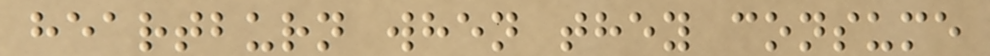heartburn when they consume
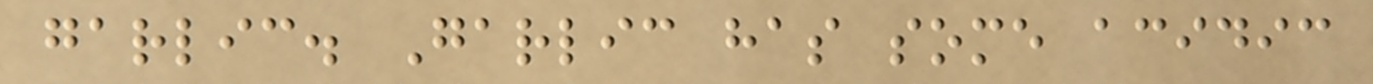garlic. Garlic has some acidic
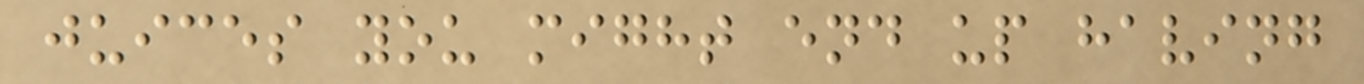juices you might end up having
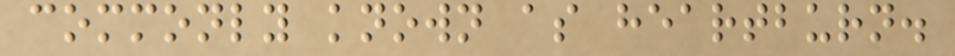commonly known as heartburn.
